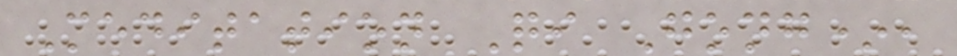Meditation Qi Gong*,
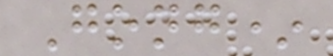Gong*
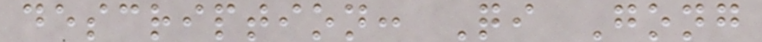description: Qi Gong
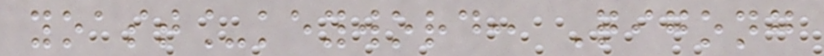yoast_keyword: Qigong
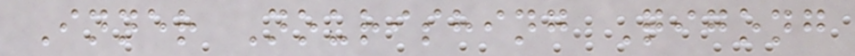Inner Nourishing Qigong
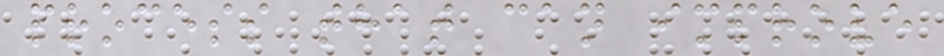process that can improve
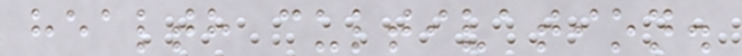health cultivation.
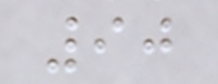90
